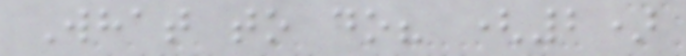What to do? (2)
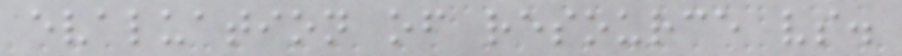evaluation of resource vs.
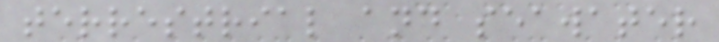terrestrial and seawater
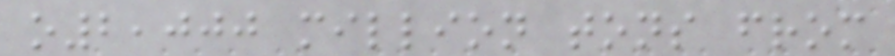o2,000 million tons from
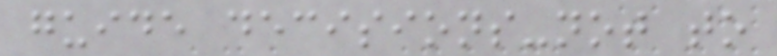guide decisions-not to
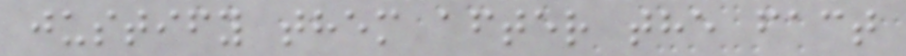justify them after the fact
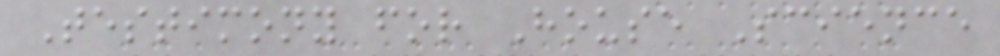Testimony for House Science
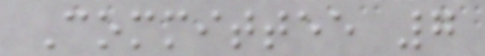Committee 7
